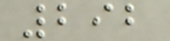292
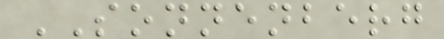SONNENBERG
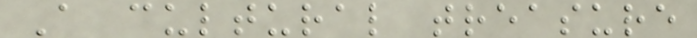A cultural treasure
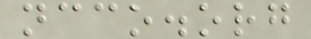ncco.org
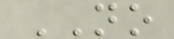NO
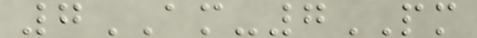7AM-7PM
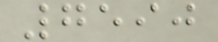7590
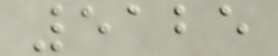5125
